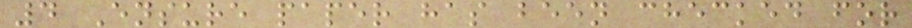4 Ensure paper has been checked for
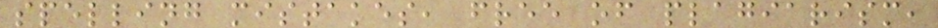spelling mistakes, free of plagiarism,
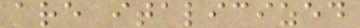are italicized
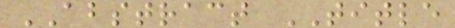ABSTRACT TITLE
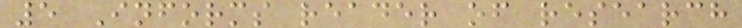5 Informs reader of research
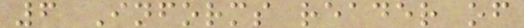6 Informs reader of
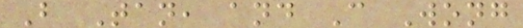B Tan, and C Wong
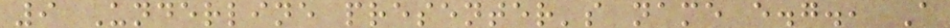9 Underline presenter's name e.g., A
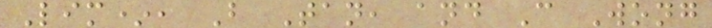Lim*, B Tan, and C Wong
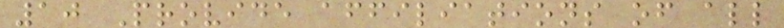10 Provide affiliations of all
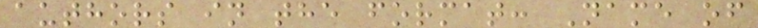authors in the format: Name of
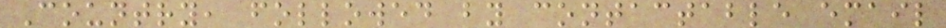Country, followed by contactable email
